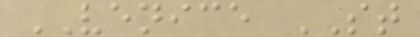VENICE ST
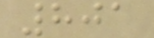801
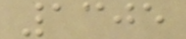1305
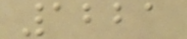1221
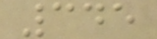345
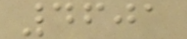4601
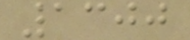1300
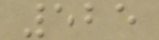525
